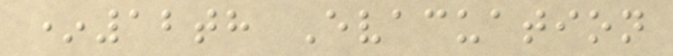*12th Evacuation
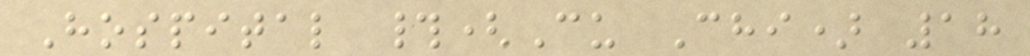Hospital #(Cu Chi) 18
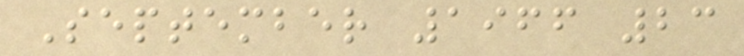September 1966 23
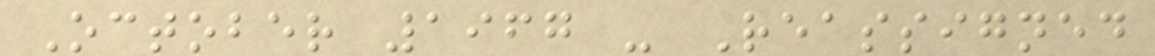October 1967 - Reassigned
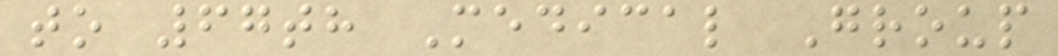to 67th Medical Group
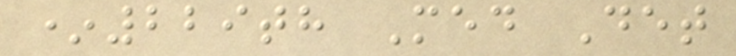*229th Med Det
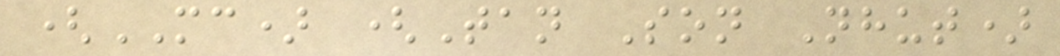(MC) (Tan Son Nhut)
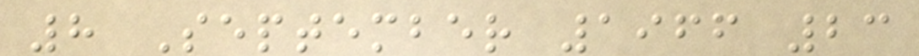8 September 1966 23
